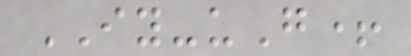IY-uG+
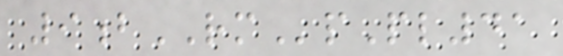9bRMpPl41
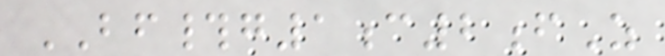BF#g1c2fZ
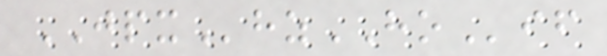JPXhzHOif
